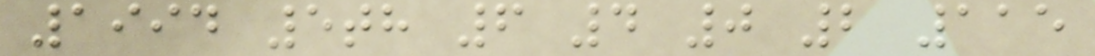1994 5th 6 4 0 2 115
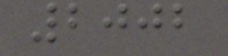2002
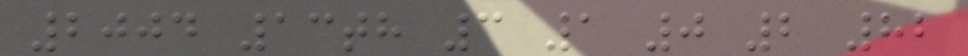2004 13th 3 1 0 2 82
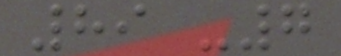89 -7
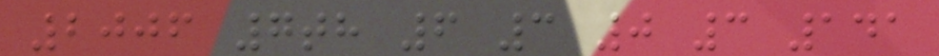2006 7th 6 3 0 3 141
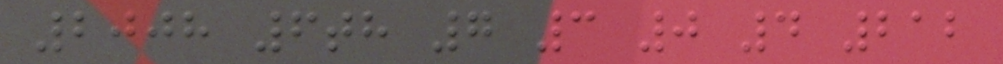2008 6th 7 3 0 4 212
